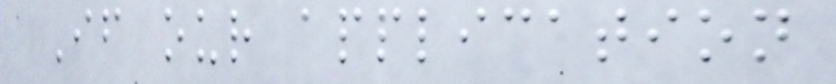If our application
